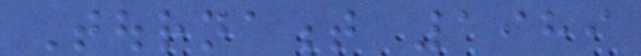Tournament 1989
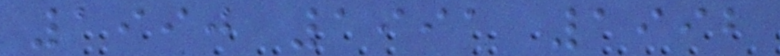1990 1991 1992
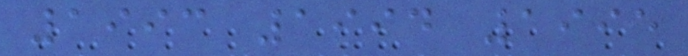1993 1994 1995
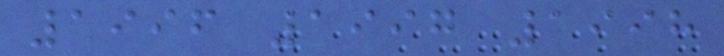1996 1997 1998
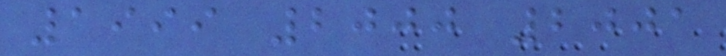1999 2000 2001
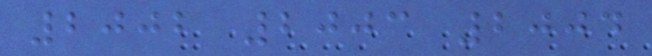2002 2003 2004
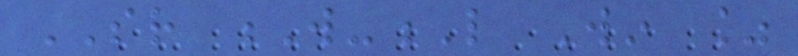SR W-L Win %
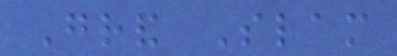Grand Slam
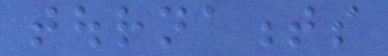tournaments
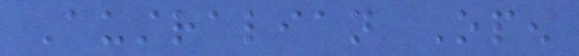Australian Open
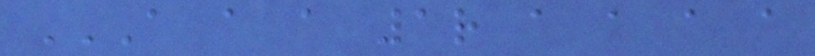A A A 1R A A A A
